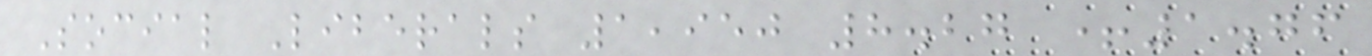Social Liberals 1,950 8.27 +1.76
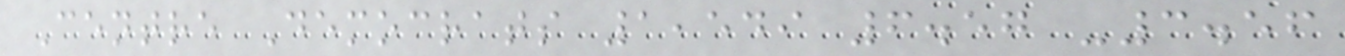Centre Democrats 1,549 6.57 -3.56
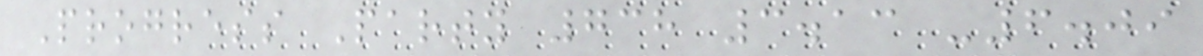Progress Party 738 3.13 -6.09
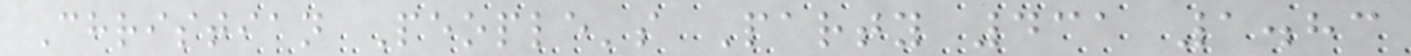Christian People's Party 431 1.83
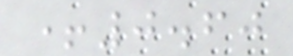+0.60
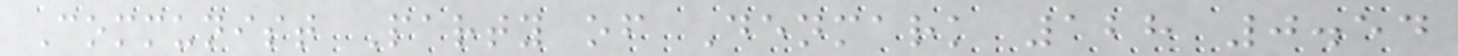Communist Party of Denmark 128 0.54
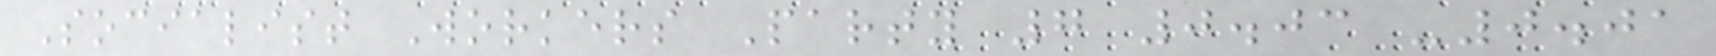Socialist Workers Party 7 0.03 -0.01
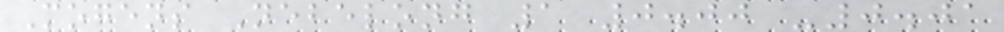Mogens Nebelong 1 0.00 -0.01
